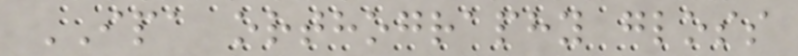IPA orthography gloss
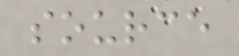source
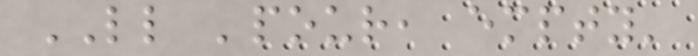LL 'pour, empty'
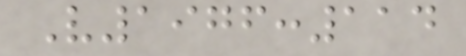V1976:114
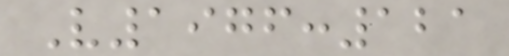V1976:121
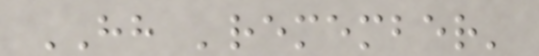HH 'remember'
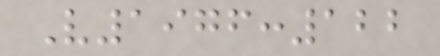V1976:122
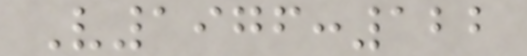V1976:122
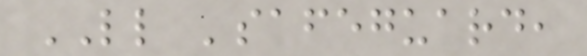LL 'safeguard,
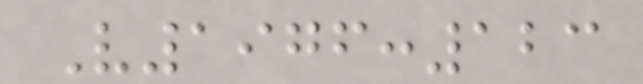V1976:123
